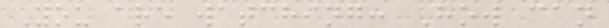You are watching: How can
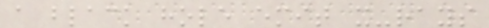a black hole emit x-rays
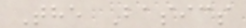The Basics
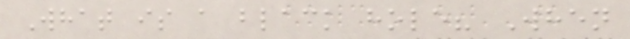What is a black hole? When
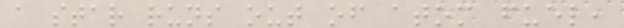a star runs out of atom fuel,
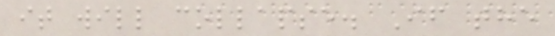it will collapse. If the
